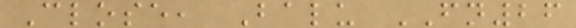Close, Balu FN26
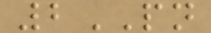2PN
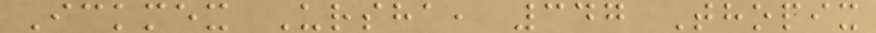Ickmex Ursha, 347 Thopix
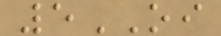5OI
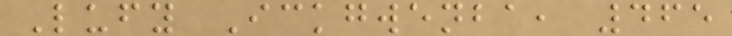Lufy Ickgwenba, 465
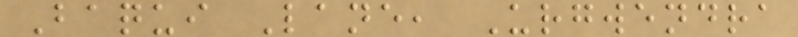Baqui Lane, Urgwendra
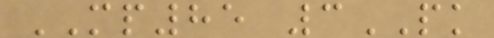MP85 3PK
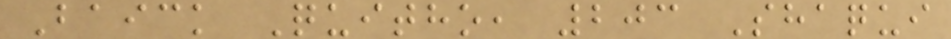Baick Quitho, 203 Shaqui
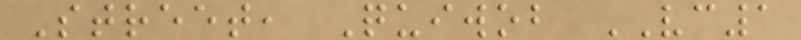Street, Quiwob VC1
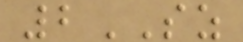2SZ
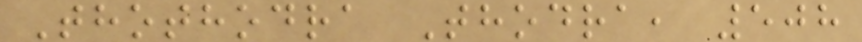Thothodra Thodra, 508
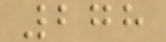278
